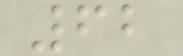62
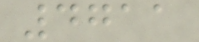4711
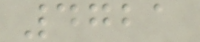4721
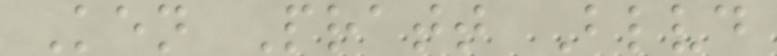Ken Pratt Blvd
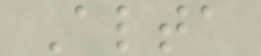Alta
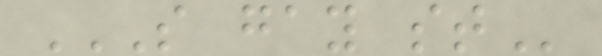S GAY ST
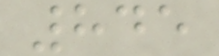845
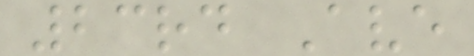23rd Ave
